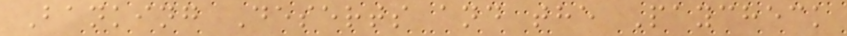Banking Deserts and the Paycheck
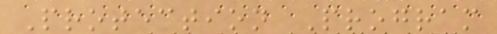Protection Program
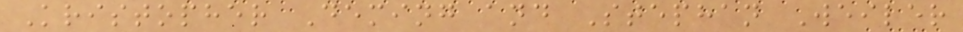Kristopher Deming and Stephan Weiler
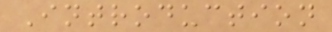Introduction
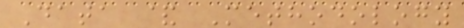Data & Methodology
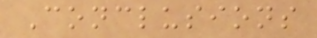Conclusions
